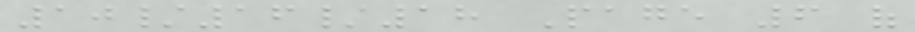10/16/18 Page 6 of
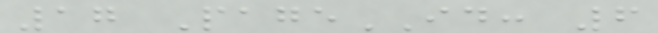17 PageID: 6
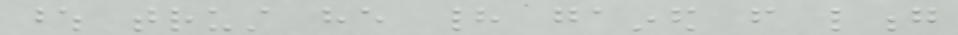whose trust he had gained from long
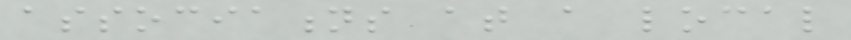associations at a local
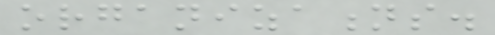organizations.
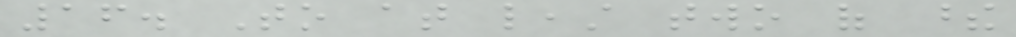16. To at least two of these
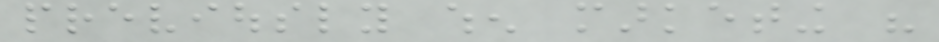previously when marketing his
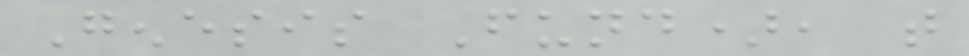Genesis Fund), that
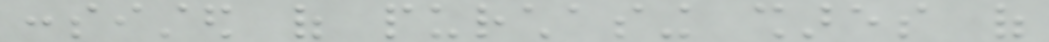consisted of purchasing shares of
